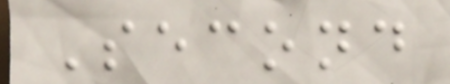Second
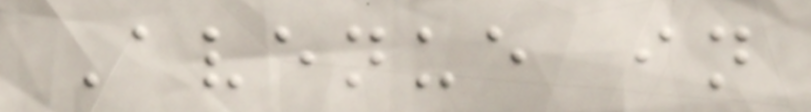Avenue in
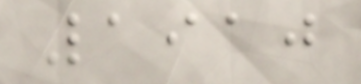1910
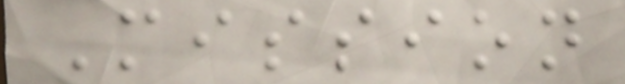Mission
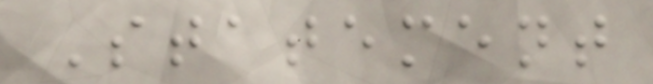Statement
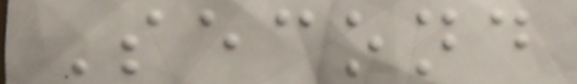Second
